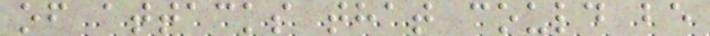of attacks that could be
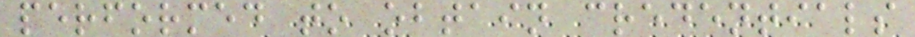performed to obtain credentials
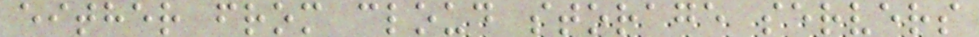either from cloud storage servers
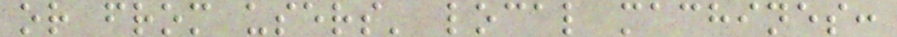or from users' local machines:
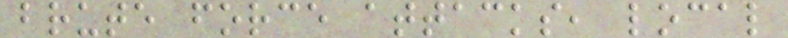brute force attacks, local
